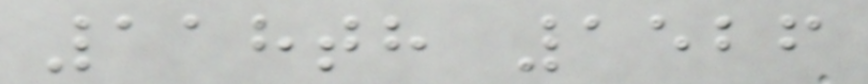118th 1526
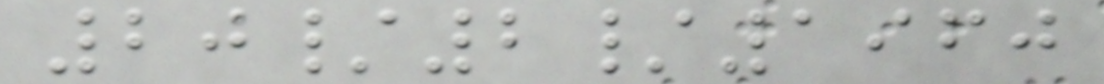20/2/1960
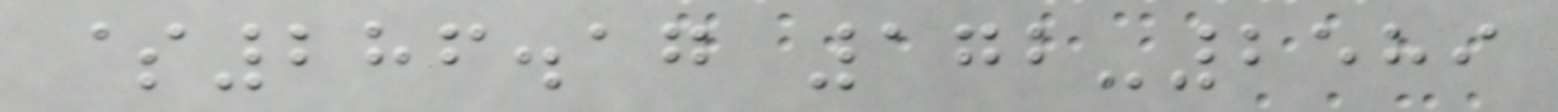$286.17 172-2589
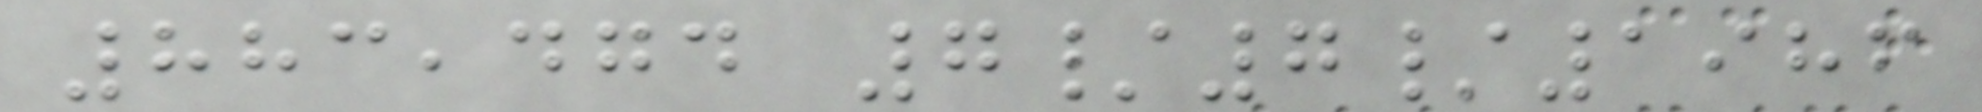883,474 7/7/1986
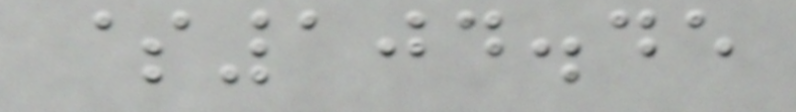$104.45
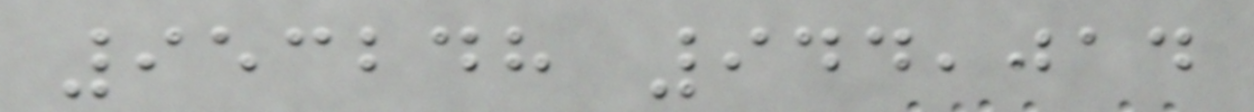953248 944,014
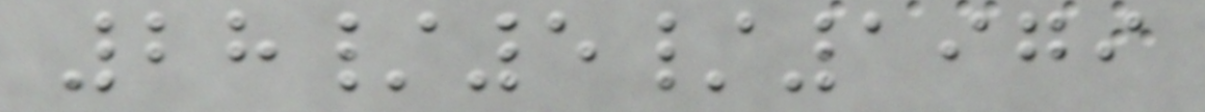28/5/1979
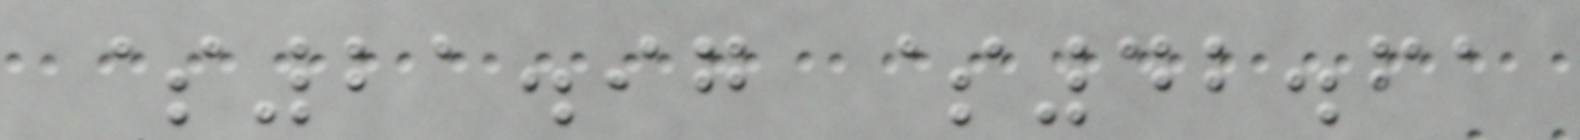$21.97 $42.61
